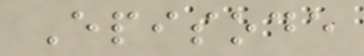Episode
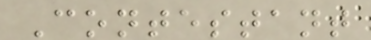Contestant
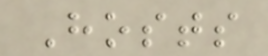Hosts
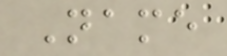Name
